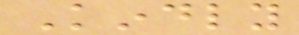Kindly
